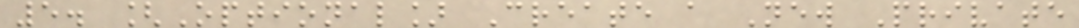5. [Optional] Create a New Private
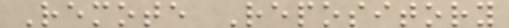Remote Repository
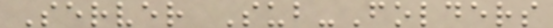Server Sub-Folders
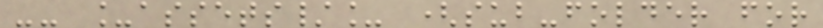-- _assets/_ (sub-folder for
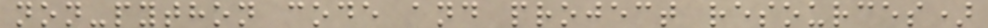non-python code and project resources)
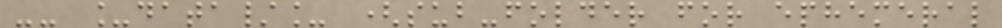-- _data/_ (sub-folder for ephemeral
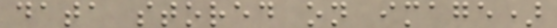data stored on image)
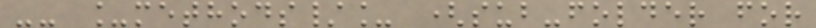-- _methods/_ (sub-folder for
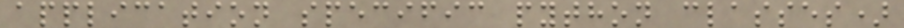application specific python classes)
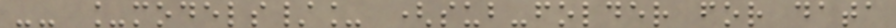-- _models/_ (sub-folder for data
